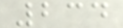234
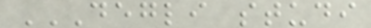DEGLI STUDI
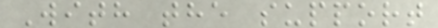With the support
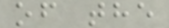of the
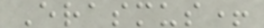Erasmus+
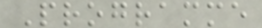Programme
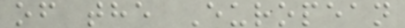of the European
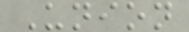Union
